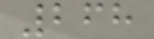268
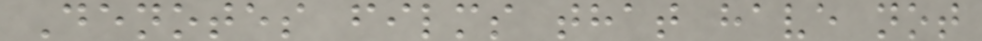Denotes films that have not
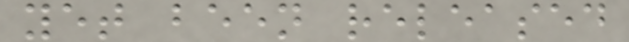yet been released
